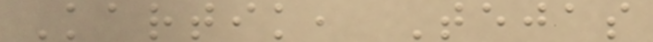Kartik, Tejas
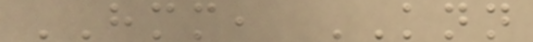HMM, KNN
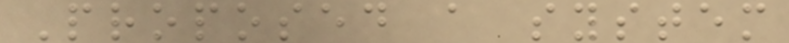Proposed a system
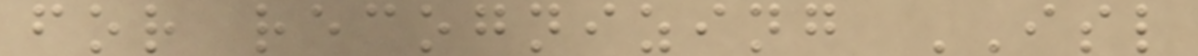for recognizing ISL
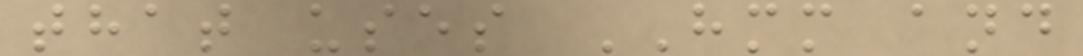that uses HMM and
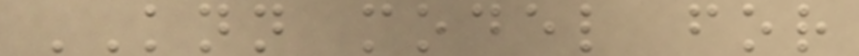KNN model for
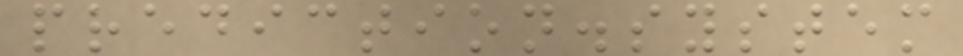prediction.system
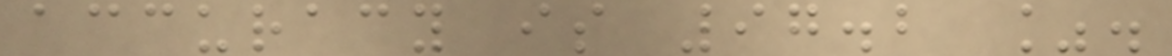accuracy is 97.2 %.
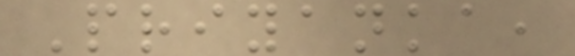Priyanka,
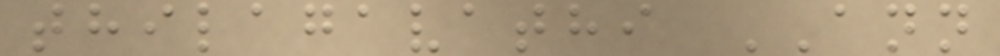thilagavathi ANN
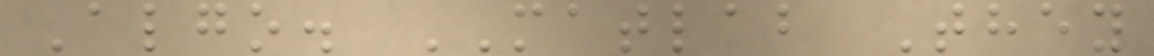Algo. MATLAB They
